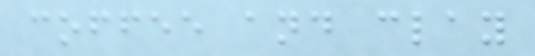coffee and clay
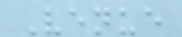Venue
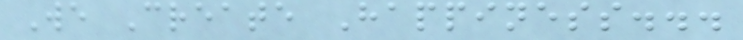We Create Happiness...
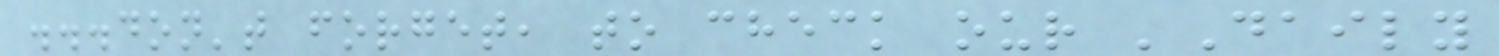...don't forget, to check our 'Daily
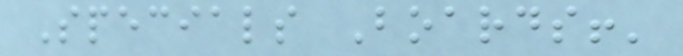Specials Boards!'
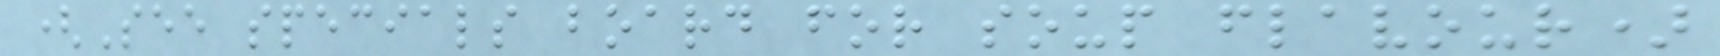(See specials board for soup flavour)
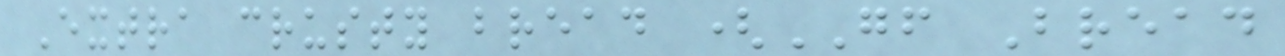Extra crusty bread (GF Bread
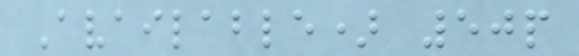Available) 50p
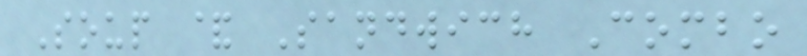Soup & Sandwich Combo
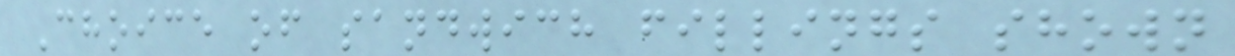Choice of sandwich fillings shown
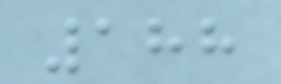188
